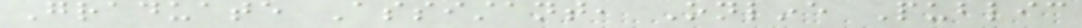Graduate Assistant, Online Public
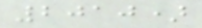2010)
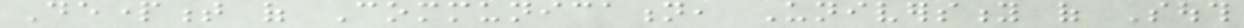Department of Communication, University of South
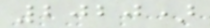2020)
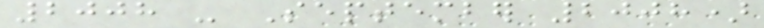2008 - September 2008)
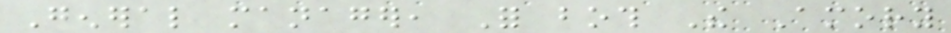General manager, For both The Amory
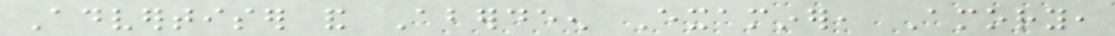Advertiser and Aberdeen Examiner, Amory,
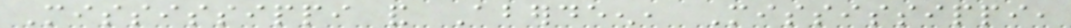Mississippi and Aberdeen, Mississippi,
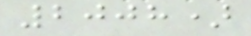2008)
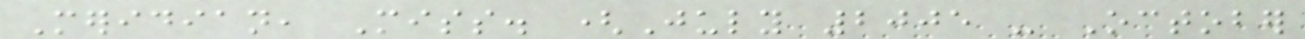Meridian, Miss. (July 2005 - October
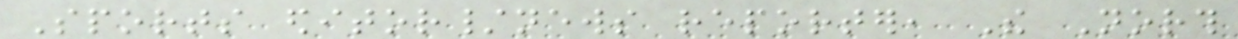Sports editor/news reporter, The North
